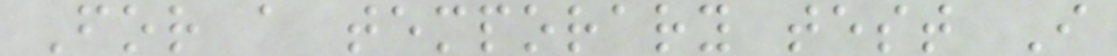For a temporary test I
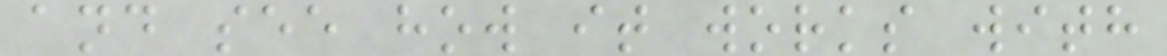and see how it works with
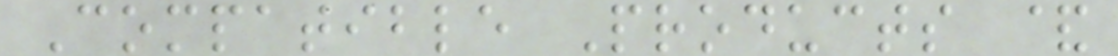Compatible Products &
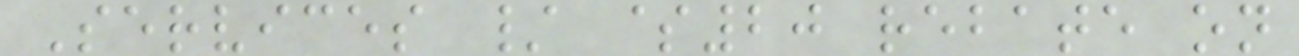Services / $20 rebate on
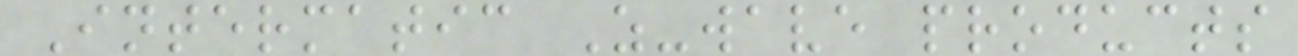Intermatic Z-wave products
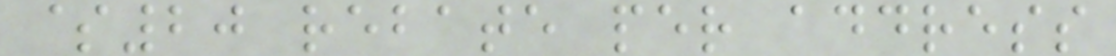$20 rebate per address
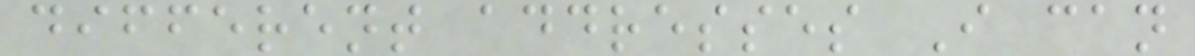different addresses I can
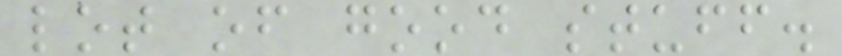lot of good stuff.
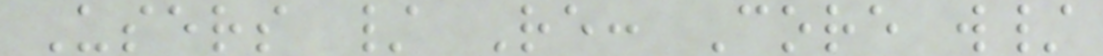Users / Re: Core w/
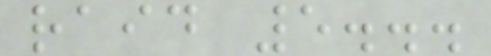raid 5...
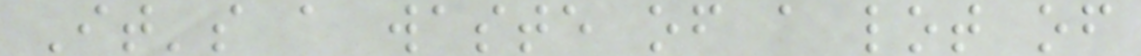It's a waste of a lot of
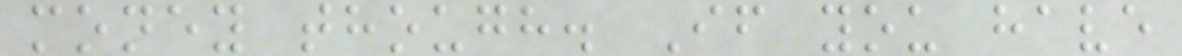money though. If you have
